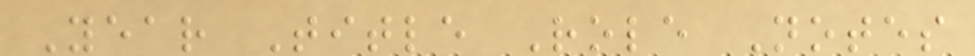Year Title Role Notes
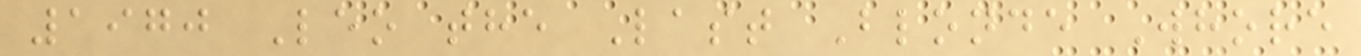1970 Leo the Last Blonde Whore
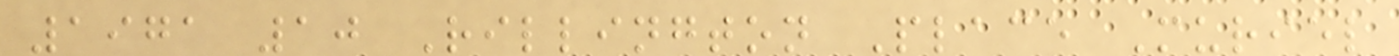1971 10 Rillington Place Muriel
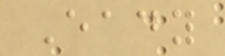Eady
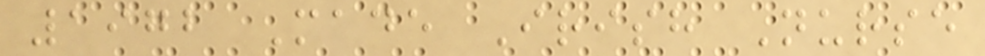1972 Made Irish Nurse
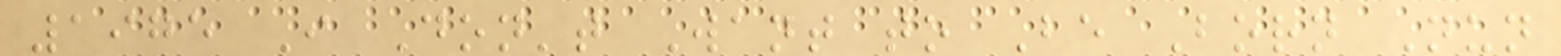1975 I Don't Want to Be Born Nun
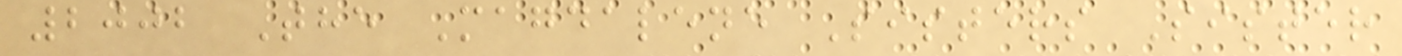2002 The Magdalene Sisters Sister
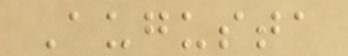Augusta
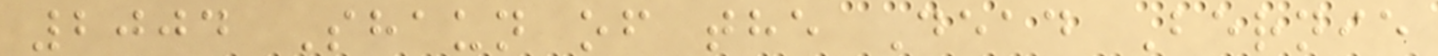2004 Shaun of the Dead Bernie
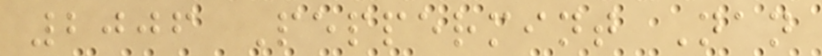2006 Peppermint Nan
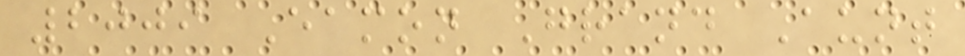2009 Eamon Grand Aunt
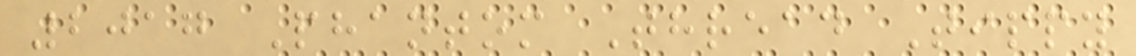2017 Phantom Thread Tippy
